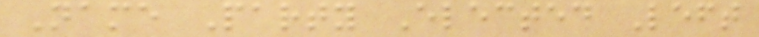Name Party Elected Left
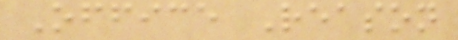Office Reason
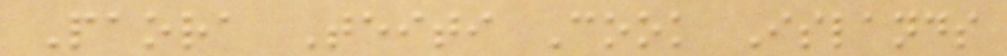Paora Teiti Cook Islands
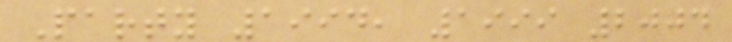Party 1994, 1999 2004
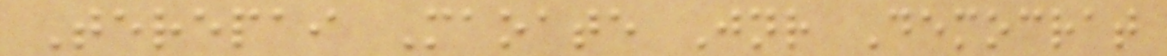Terepai Maoate Jnr Democrat
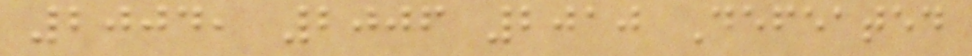2004, 2006 2010 Defeated
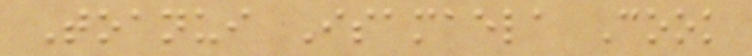Toanui Isamaela Cook
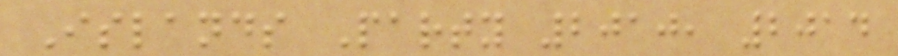Islands Party 2010, 2014
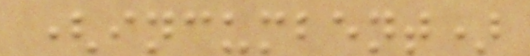(incumbent)
